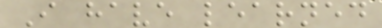I have learned
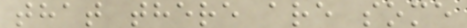that there are some
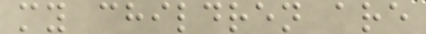my children are
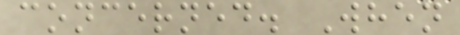concerned. When
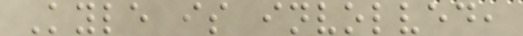Kyle is involved,
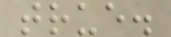true.
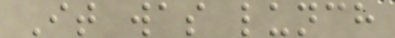It was lunch
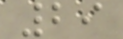29
